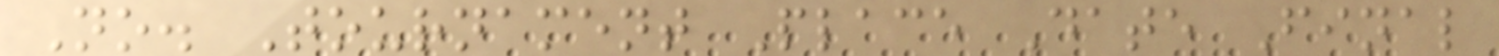No. Tournament Place Date Final
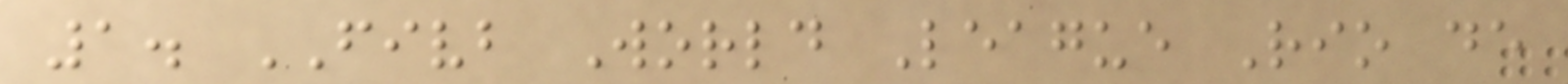1. FIVB World League Rio de
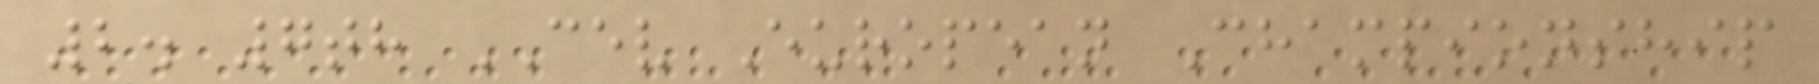2. 7th CEV European Championship
